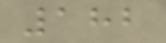182
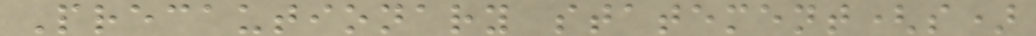Precautionary statement(s)
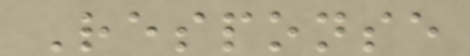Response
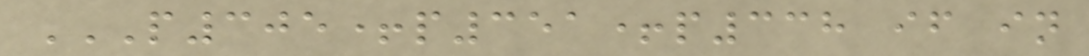P305+P351+P338 IF IN
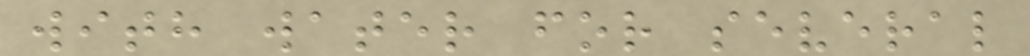with water for several
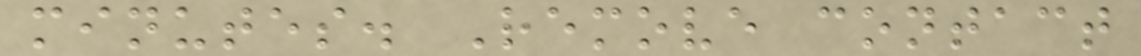minutes. Remove contact
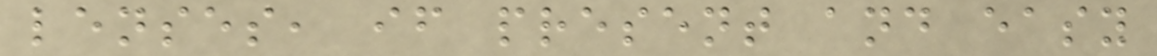lenses, if present and easy
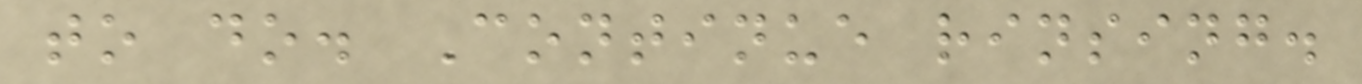to do. Continue rinsing.
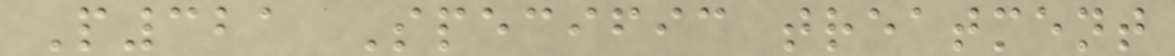P321 Specific treatment
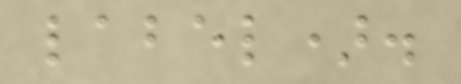label).
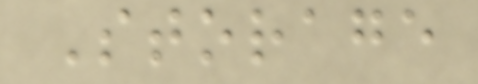Storage
